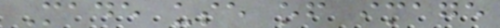Made use of image
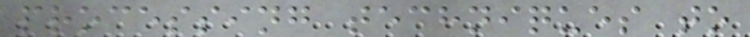processing techniques to
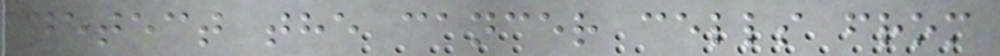detect the cancer cells from
